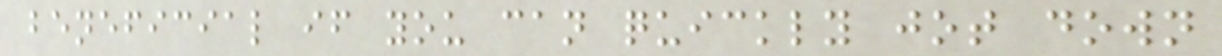beneficial if you can quickly jot down
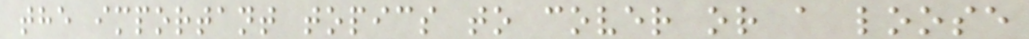the important topics to cover or a loose
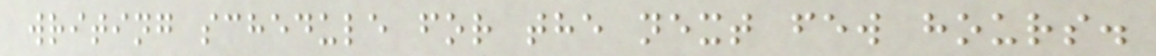writing schedule for the next few hours.
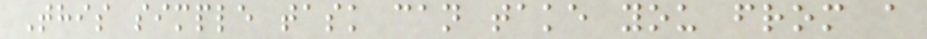This simple task can take you from a
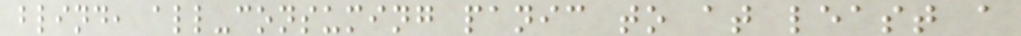blind, all-consuming panic to at least a
